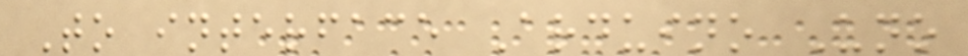To interface Arduino Uno
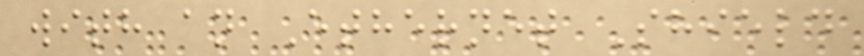with an Ethernet Shield
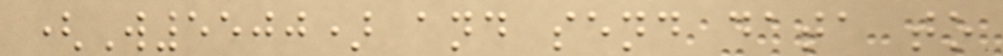(W5500) and send data to
